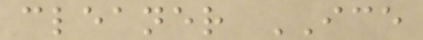cleaner ICE
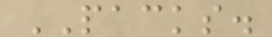PACKS.
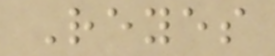Reyes
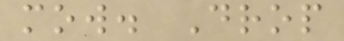mow. Drop
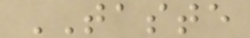TASTE
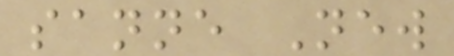sanne New
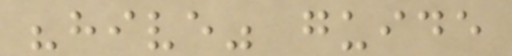"hive" guide
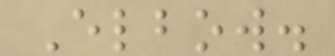Elbow.
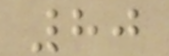80
